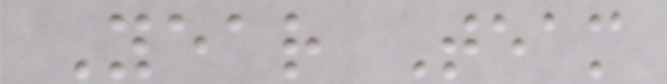Year Team
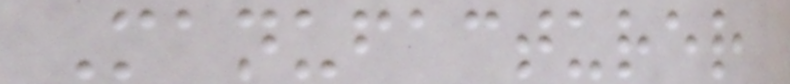Manufacturer
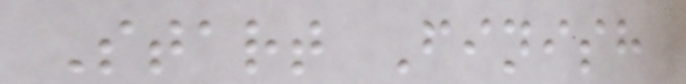Start Finish
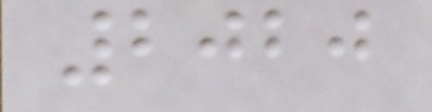2020
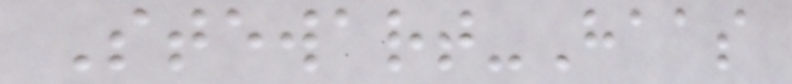Stewart-Haas
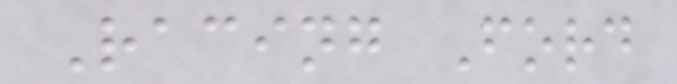Racing Ford
